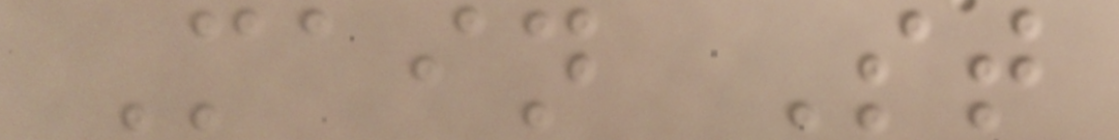Main St
